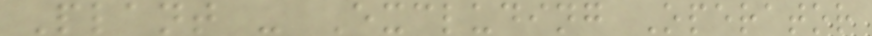Plant - Excluding Operator
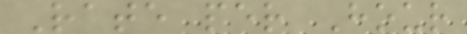Rate per Hour
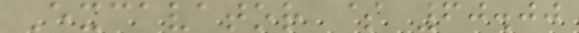Excavator $ 60.00
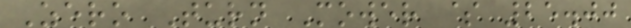Zero Turn Mower $ 25.00
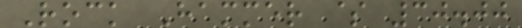Rock Hammer $ 30.00
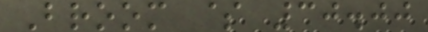Broom $ 30.00
